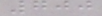700
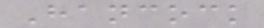Hancock
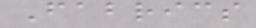Fabrics
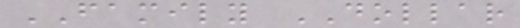FAMILY DOLLAR
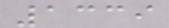1339
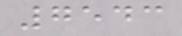7543
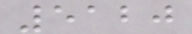5120
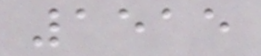1515
